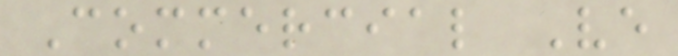Commercial Ve
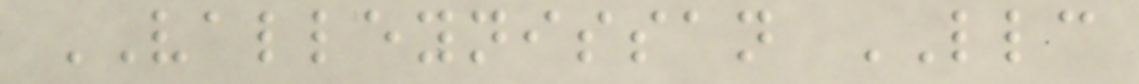VALLEYNISSAN LLC
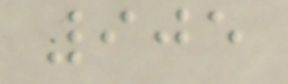905
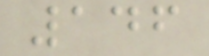146
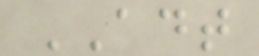ADT
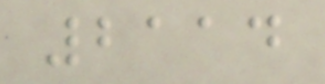2114
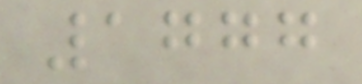1777
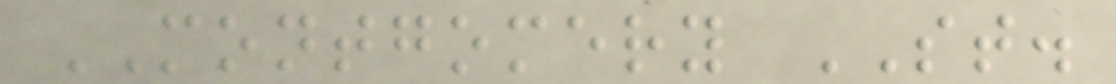MONTGOMERY ST.
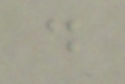d
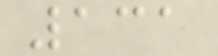131
